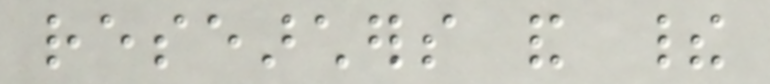researchers and their
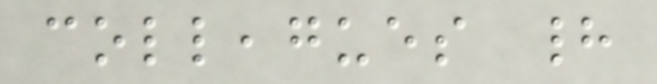colleagues had
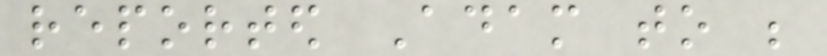reported Adam to be
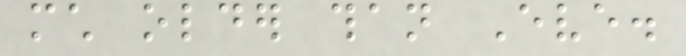much older than Eve.
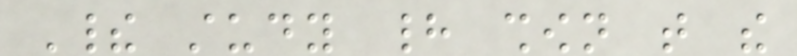Their study had shown that the
